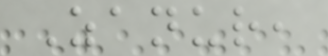Zanur,
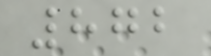872
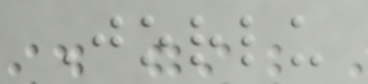Jorlu
